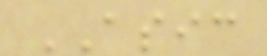ASIC
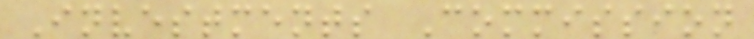Investments Commission
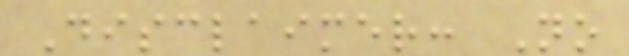Disclaimer: No
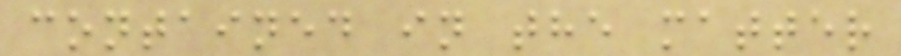contained in the matter
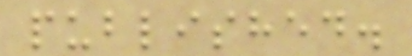published.
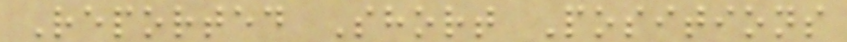Reported Short Positions
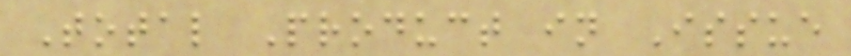Total Product in Issue
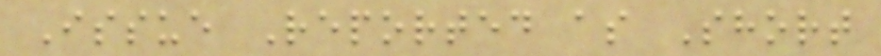Issue Reported as Short
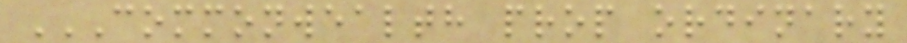COMMONWEALTH PROP ORDINARY
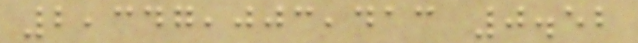2,347,003,413 0.52
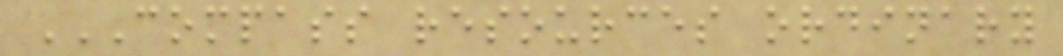COMPASS RESOURCES ORDINARY
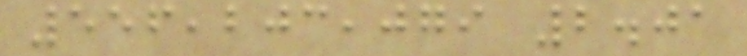556,203,079 2.01
